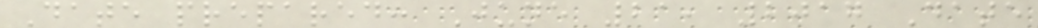Date prepared: June 21, 2017 Date
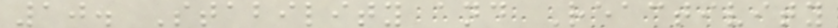10. Stability and Reactivity
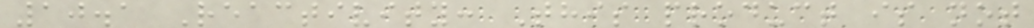10.1 Reactivity: This product is not
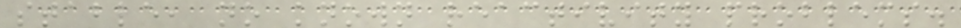stable, no known reactivity problems.
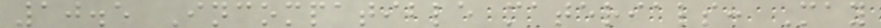10.5 Incompatible materials: May
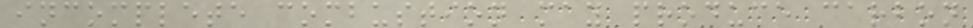incomplete combustion may produce carbon
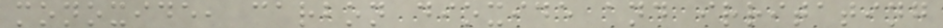monoxide, carbon dioxide and irritating
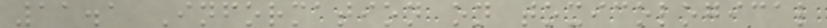11.1 Information on toxicological
